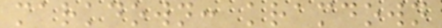markdown: kramdown
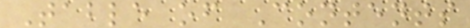Table of Contents
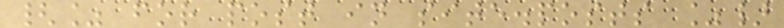{% for post in site.posts %}
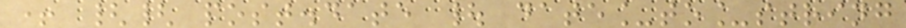+ {{ post.date | date_to_string
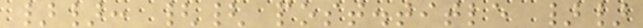}}: {{ post.title }}
